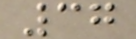37
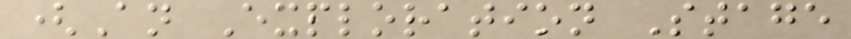(An Exploration Stage
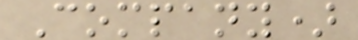Company)
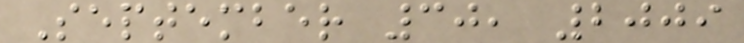September 30, 2009
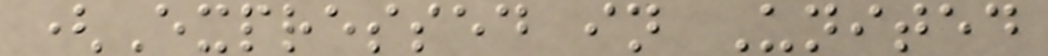(Expressed in United
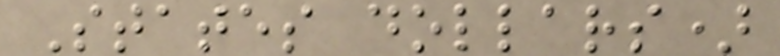States dollars)
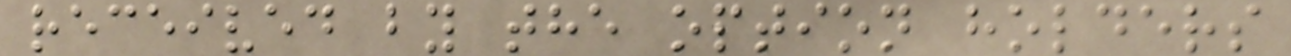received by the option holders
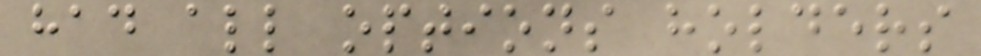had all options holders
